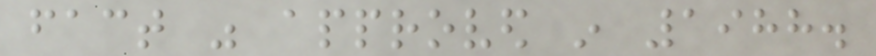fact was approved in 1988.
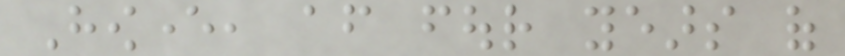However, after four years of
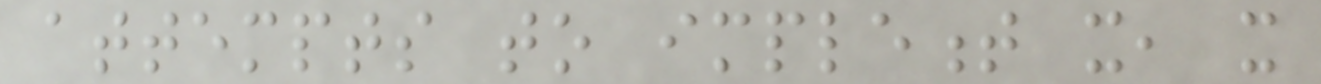attempts to implement it, it
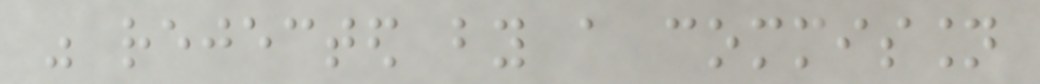was rejected by a commission
